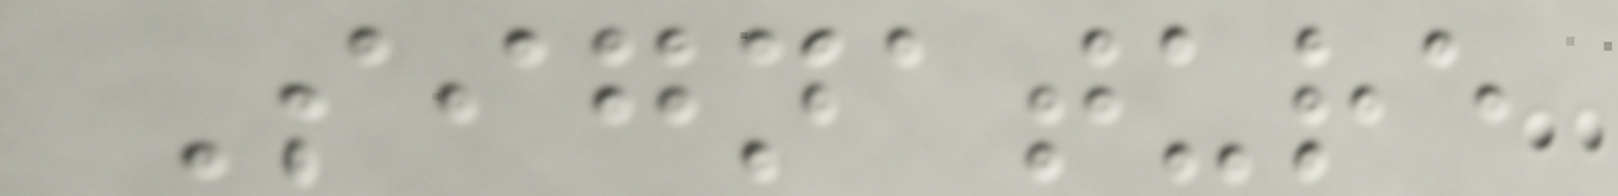Signature
